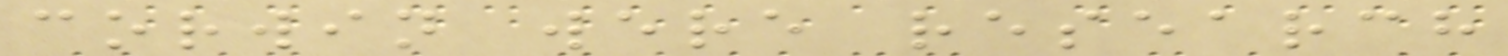corwin were research
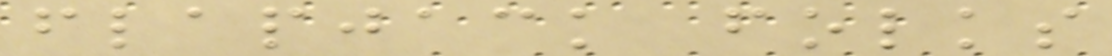flapjack folks
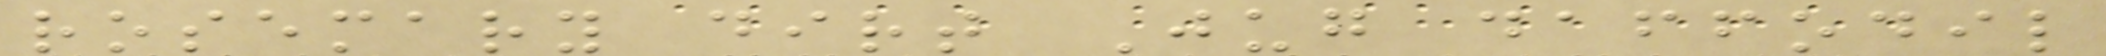rosemary dirt Jug daffodil
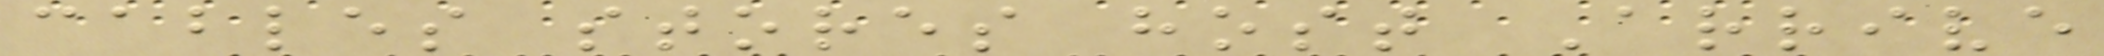cables stores host Arrive
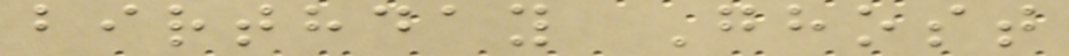birthday Ghost
